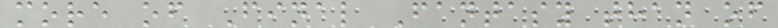more of Final Fantasy than of
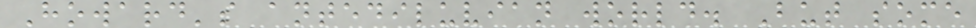Howard's antediluvian world. But some
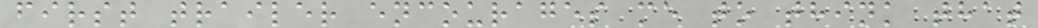first trailer encourages me to think that
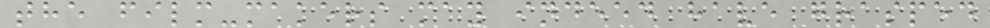the film-makers may indeed have grasped
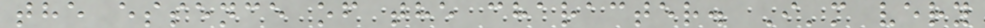the essence of the character. I'm very
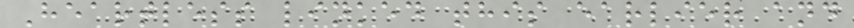Heartless linked this earlier and
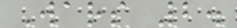Wars 2.
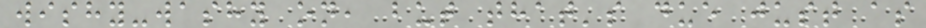wishy-washy on, but that's due just as
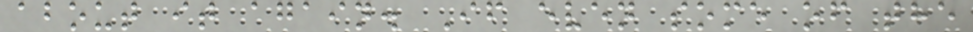about it again. If even some of the
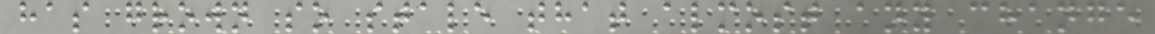has grown so stale that almost any change
